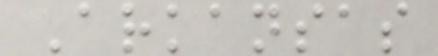Arkansas
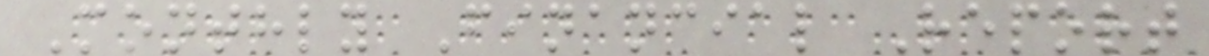Monthly Financial Report
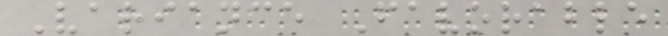Variance Favorable
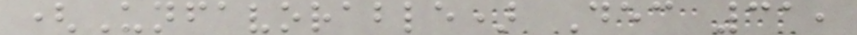(Unfavorable) Dec 31,
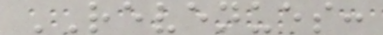REVENUES:
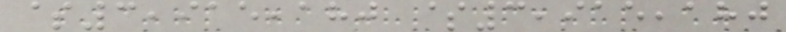$3,915,180 $3,915,180
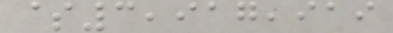$3,917,919
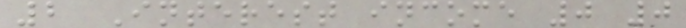2 Interest income 0 0
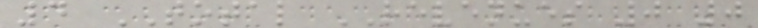4 TOTAL REVENUES 0 0
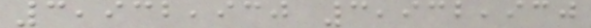3,932,930 3,932,930
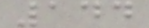144
